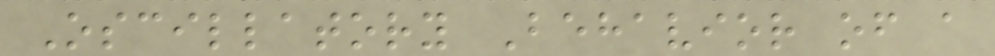Oscillatory Behavior of a
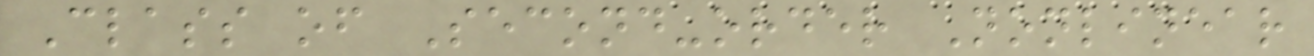Class of Second-order Nonlinear
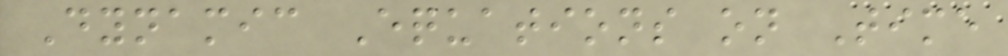Dynamic Equations on Time
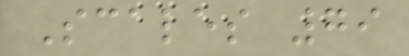Scales 79
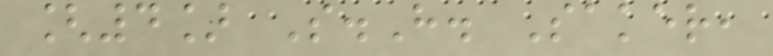[4] S.H. Saker,
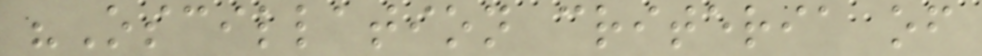"Oscillation criteria of
